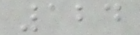124
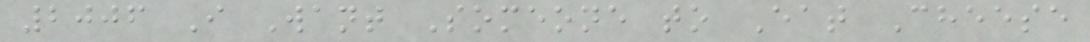2006 I Want Someone to Eat Cheese
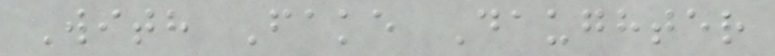With Fake Daughter
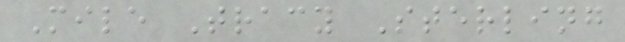Mile Tracy Sterling
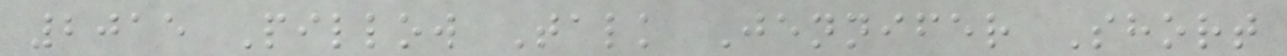2015 Pillow Talk Jennifer Short
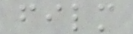film
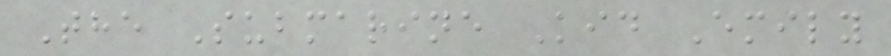The Submarine Kid Emily
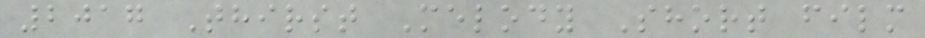2017 Thirst Melody Short film
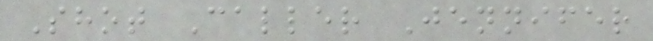Shot Caller Jennifer
